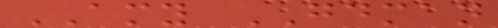AMY GOODMAN
